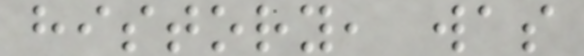history, was
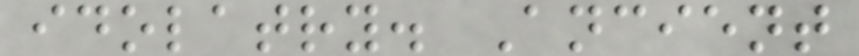idolatry. Ancient
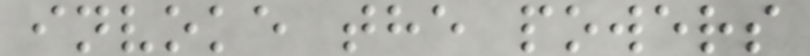invoke the powers
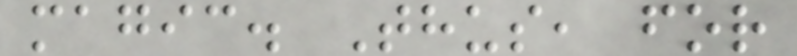magic. Thus, for
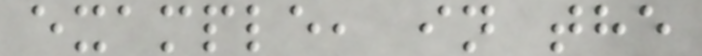example, in the
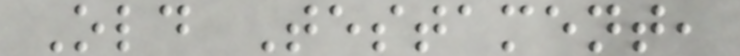Old Testament,
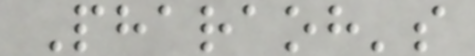Pharaoh's
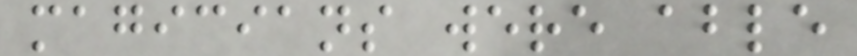magicians were able
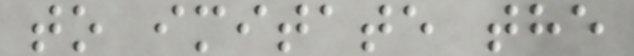to imitate the
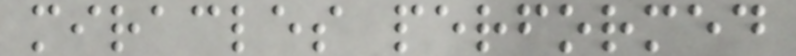miracles performed
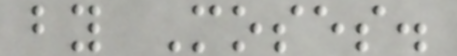by Moses.
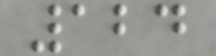124
